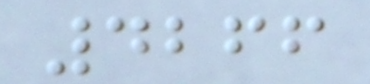4266
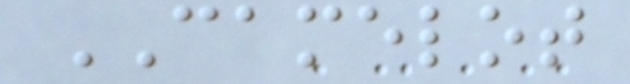CAMELOT
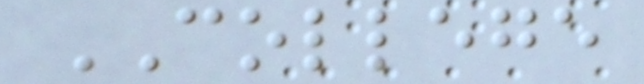COLLEGE
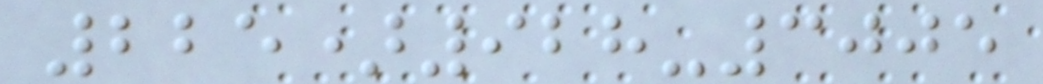225)928-3005
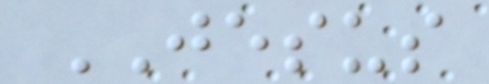JESUS
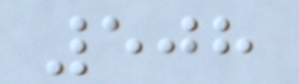508
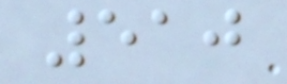510
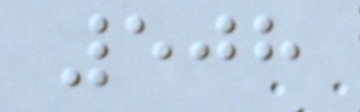508
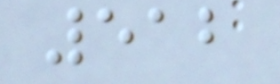512
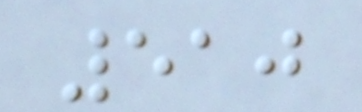510
